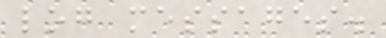log messages.
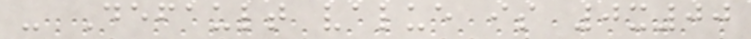- Default value is 0x00
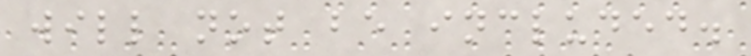will not be included.
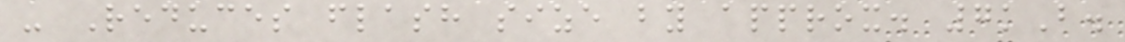- Reduces flash size by approx. 7kB.
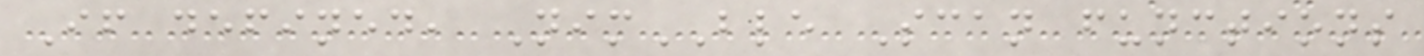If defined, NimBLE Scan functions
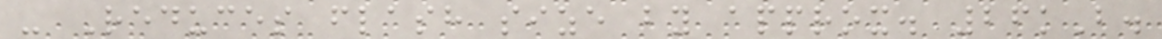- Reduces flash size by approx. 26kB.
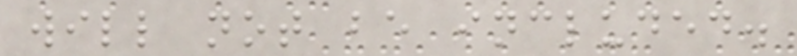will not be included.
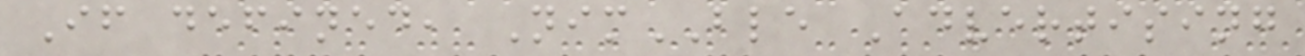If defined, NimBLE Advertising
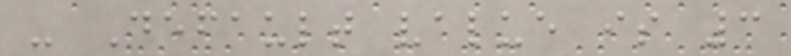- Default value is 3
